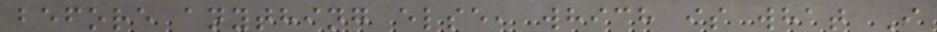before anything else, which is what I
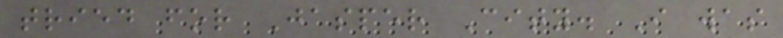tried for Jasper City. I was
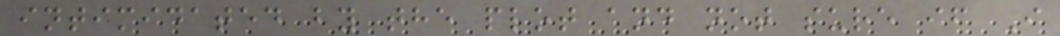intimidated by the plot and not sure if I
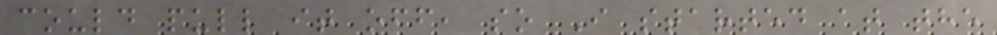could pull it off, so I started at the
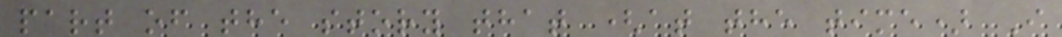part of the story that (at the time) I
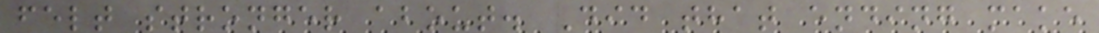felt stronger about. Did that ending make
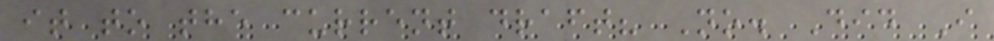it to the current draft? No. Did I
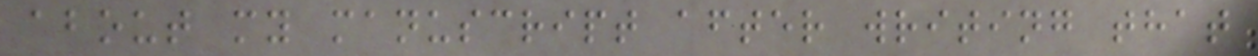about my manuscript after writing that
